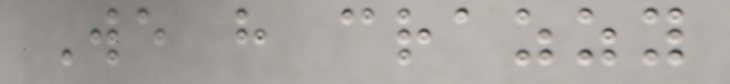We have crazzy
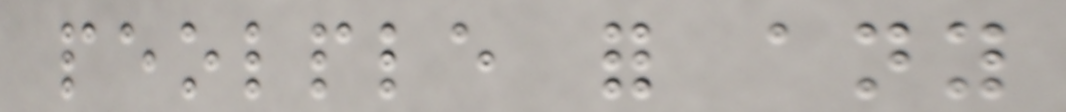peolple for any
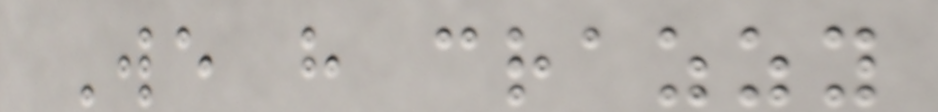We have crazzy
